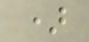)
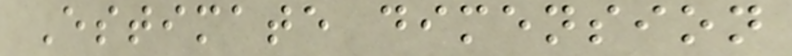Estimate dimension
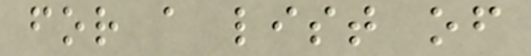for a list of
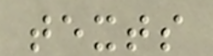texts
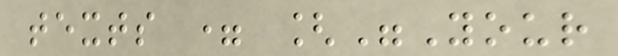texts = ["Your
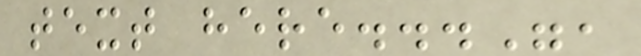text here...",
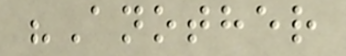"Another
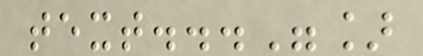text..."]
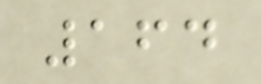164
